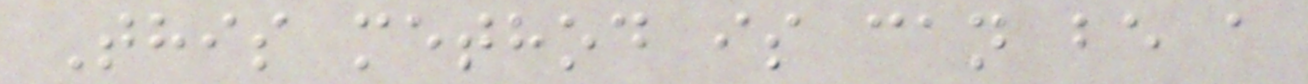This method is can be a
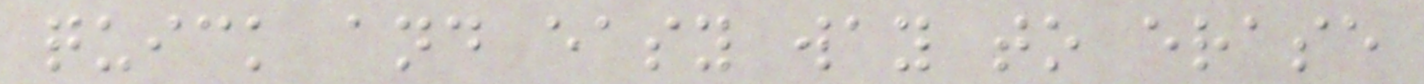quick and easy way to erase
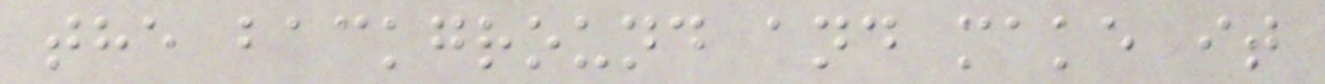the background and make it
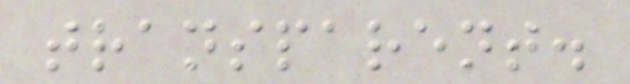transparent.
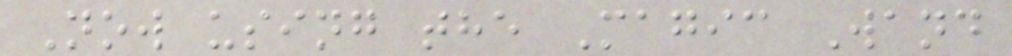Now using the Magic Wand
